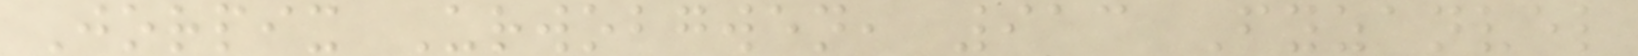Jorpix Urwobgwen, 913 Fyzanvel
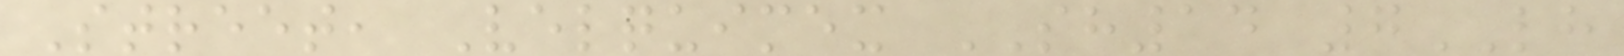Street, Velquimex SH14 7LH
